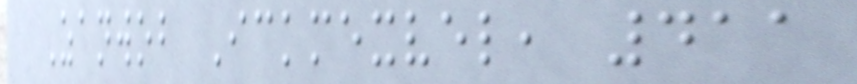Zanwob Ickmexvel, 411
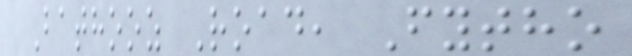Bathooz Road, Fytho
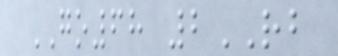GO68 2RB
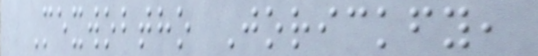Mexwobtho Jorickfy,
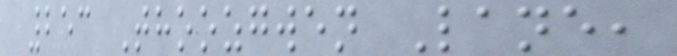253 Thoozgwen Lane,
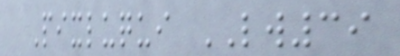Pixluqui LW39
